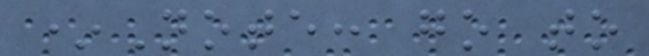*Note: go to
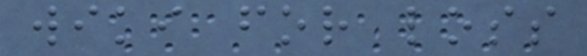wiki for loss
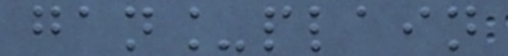gan_plain
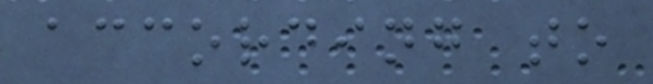according to
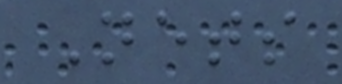Nets
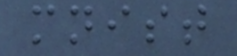mnist
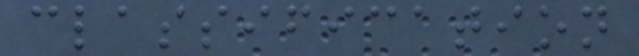classification
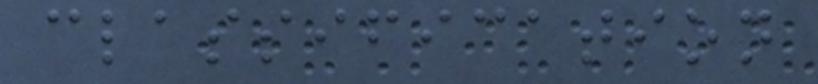classification
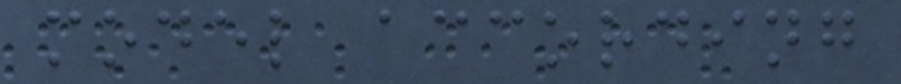model according
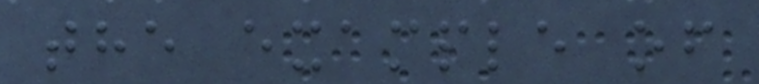the example of
